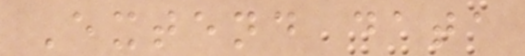Extend data
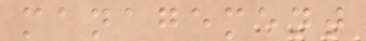management
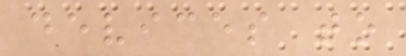devices to
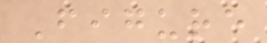Figure
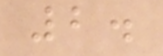2.
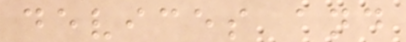devices and
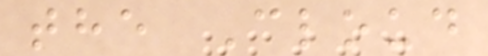the Cloud
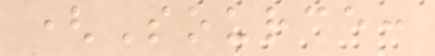(Source:
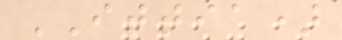ITTIA)
